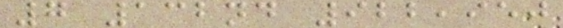7 132nd 922,950
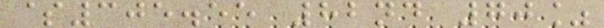$305.55 82nd 70%
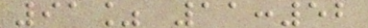91% 11:52
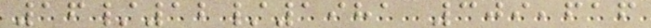16/12/1981 309,616
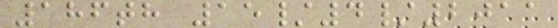186th 15/4/2011
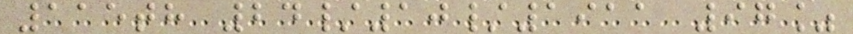115th 24/10/1911 97%
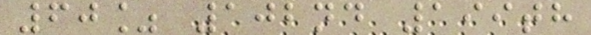60% 102nd 199th
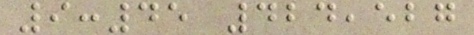9:45 424,527
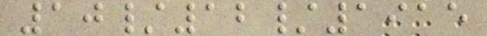10/12/1915
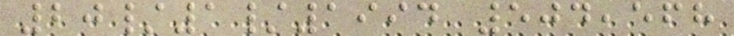20/1/1994 504,568
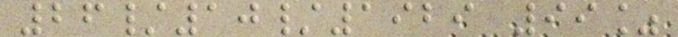26/10/1929 99%
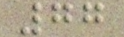77
